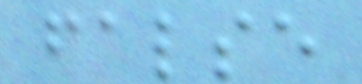false
